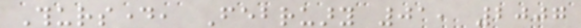Thursday, February 01, 2007
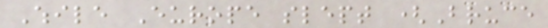While Europe slept (Bruce
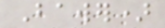Bawer)
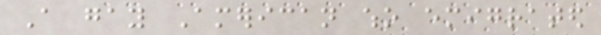A gay American who emigrated
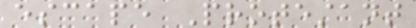escape Protestant
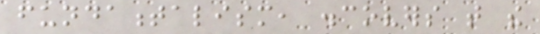fundamentalism, discovers that the
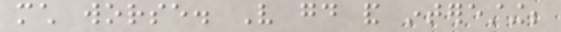much worse. Very good and interesting;
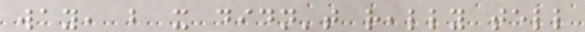way, but it didn't really tell
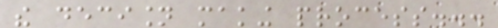the decision making process...
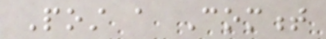Post a Comment
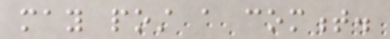may post a comment.
